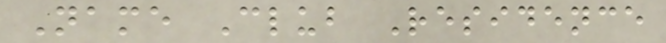Name Club Residence
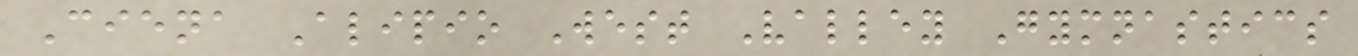Ciena Alipio West Valley Gymnastics
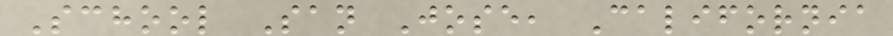School San Jose, California
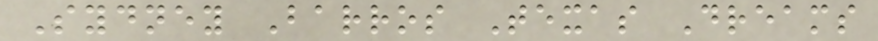Sydney Barros Texas Dreams
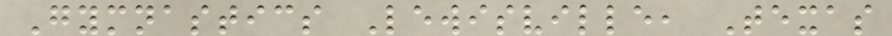Gymnastics Lewisville, Texas
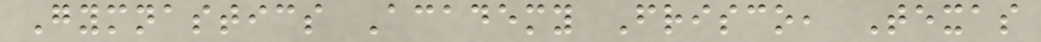Gymnastics Academy Frisco, Texas
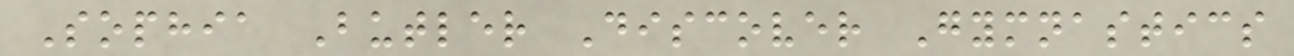Sophia Butler Discover Gymnastics
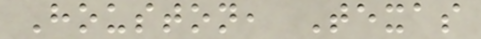Houston, Texas
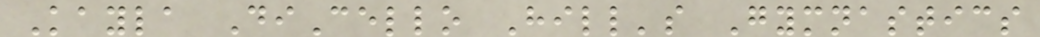Kayla DiCello Hill's Gymnastics
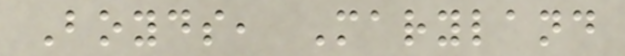Boyds, Maryland
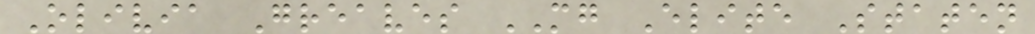Olivia Greaves MG Elite Staten
